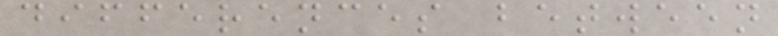differences between
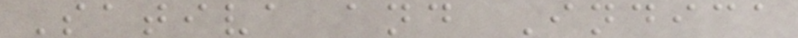Sativa and Indica
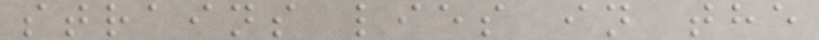strains lies in the
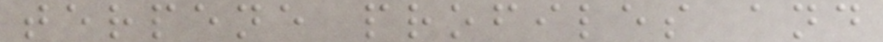terpene profiles and
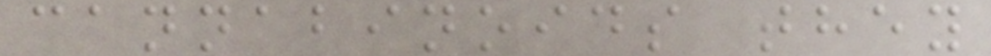cannabinoids they
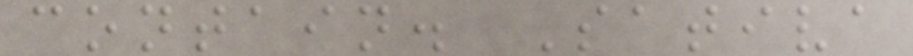contain. Sativa
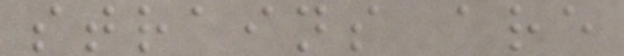strains are
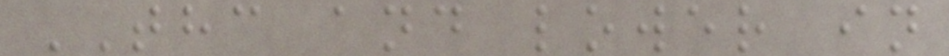THC and lower in
